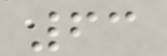63
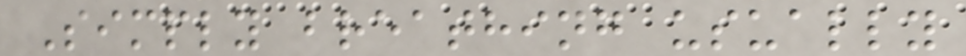Simply breathing usually
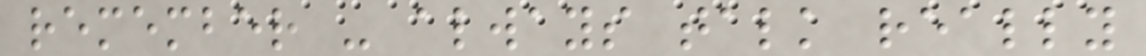remember - always talk really
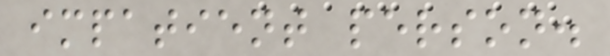impatient person.
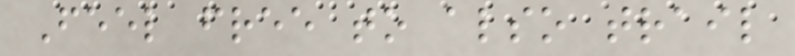Feel free to also trail
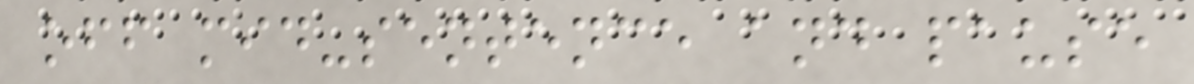off mid-sentence and pause
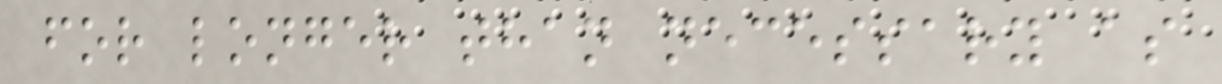for longer than necessary as
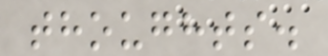thoughts.
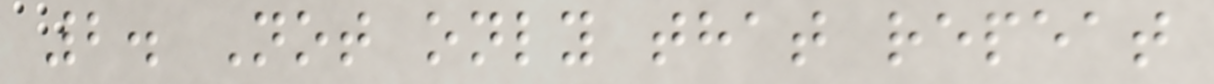2. Not only that repeat
